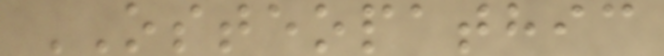OSTEOPATHIC
